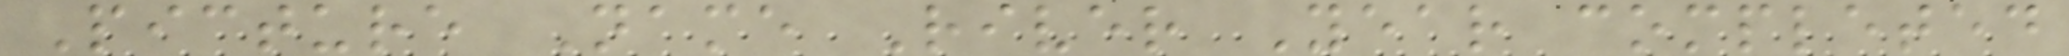Picture Name River Year completed
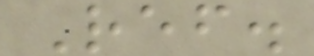Ref.
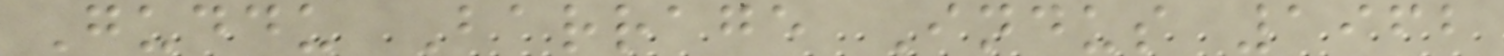Guddu Barrage Indus 1962
